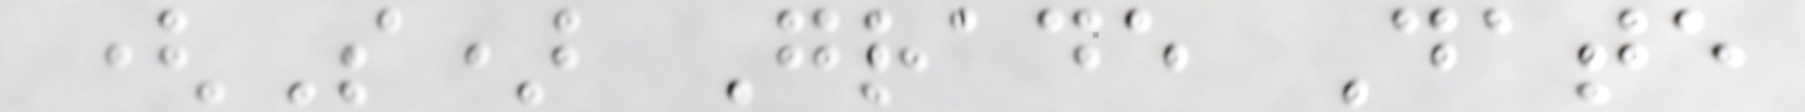(S) Grade Date
